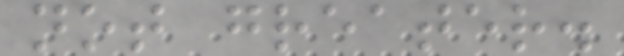not greater.
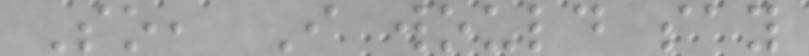So, I would say
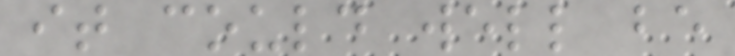it could well be
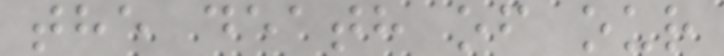the death of our
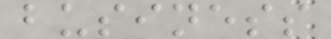business
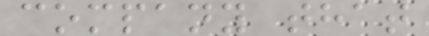company that
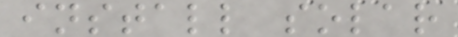install solar
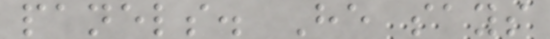panels. He says
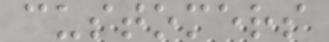customers
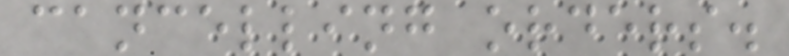cancelling orders.
